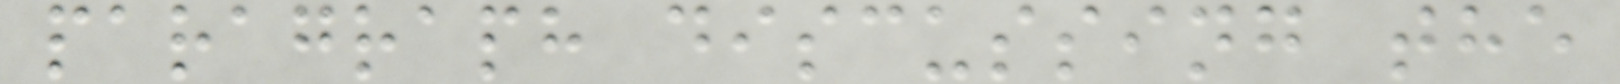paragraph discussing the
